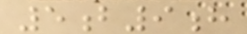5b9h
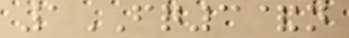1FQ3&n
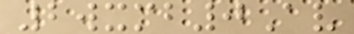2wxmb0Av
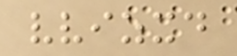vvizxd
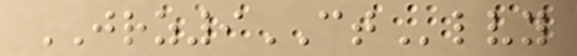JRZ9CTlvy
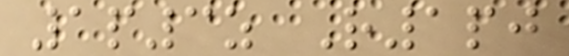1p3z R1pj
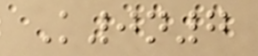K0n7
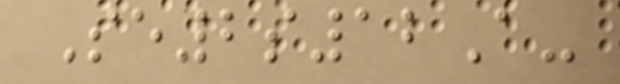Se2s12A-
